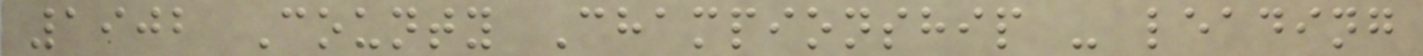1902 County Championship - leading
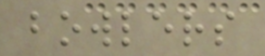bowlers
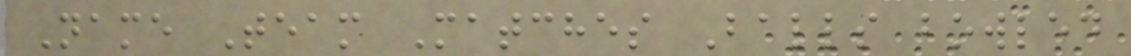Name Team Matches Balls bowled
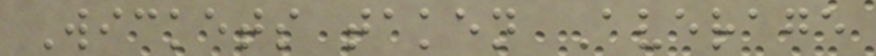Wickets taken Average
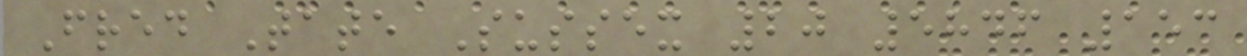Fred Tate Sussex 20 5846 153
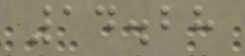14.28
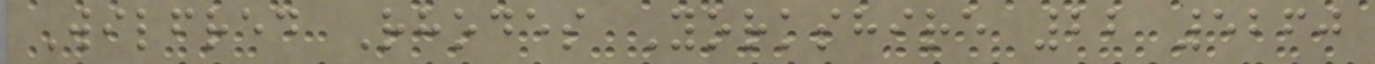Wilfred Rhodes Yorkshire 22 5260
